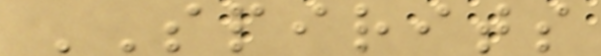SPIRITS
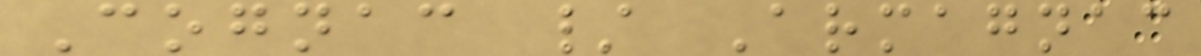Cognac / Armagnac
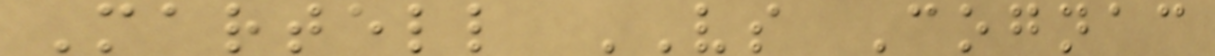Martell VS Cognac
